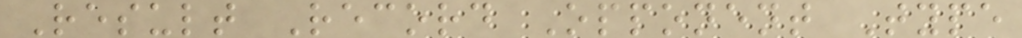Result Record Opponent Type
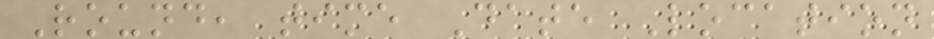Round, time Date Location
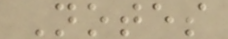Notes
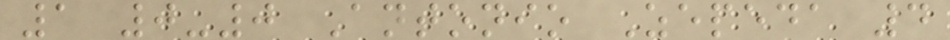1 0-0 Antonio Zepeda 4
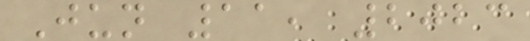Jun 11, 2023
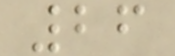26
